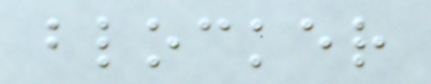blocker
